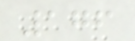176
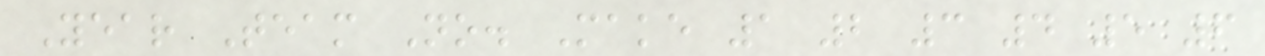Year Team No. Make 1 2 3 4 5 6
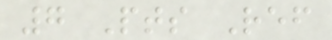7 Pts Ref
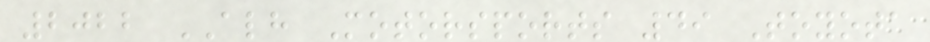2022 ALH Motorsports 49 Toyota
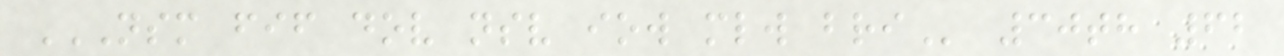NSM FIF DOV NSV IOW MLW BRI 30th 62
